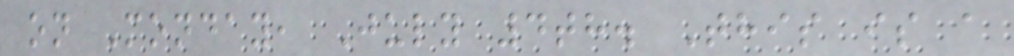on Monday, July 4th. This is a
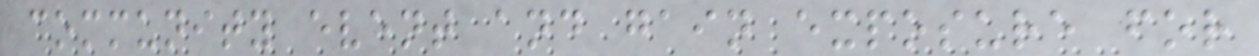community event and gain exposure for
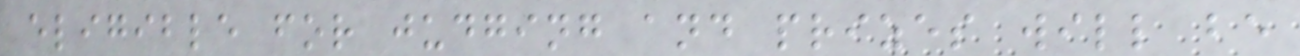eligible for judging and prizes will be
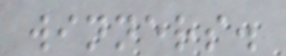winners.
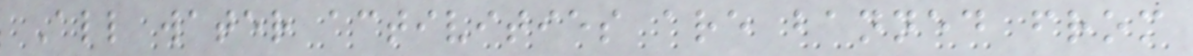All water activities are banned from
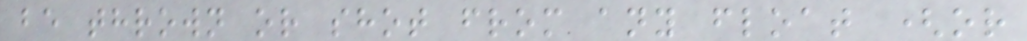be thrown or shot from any float (or
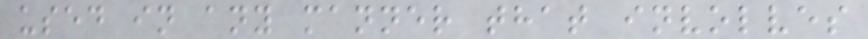used in any manner that involves
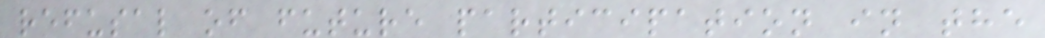refusal of future participation in the
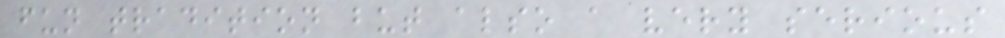fun tradition but also a very serious
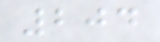204
